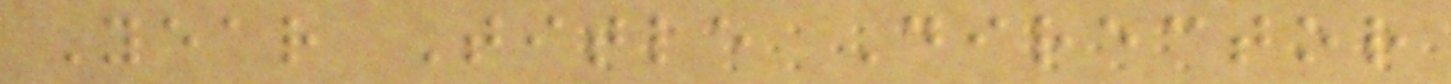Year Title Director
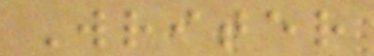Writer
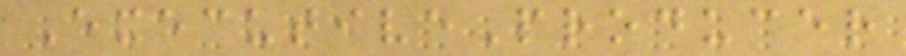ExecutiveProducer
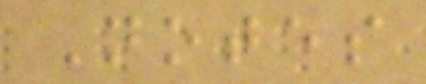Notes
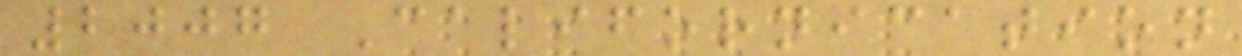2007 Californication
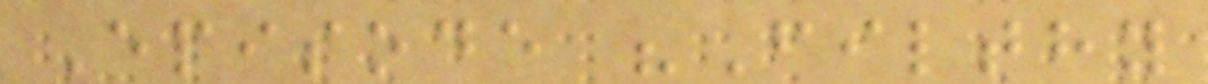Episode "Filthy
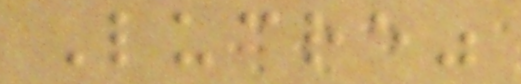Lucre"
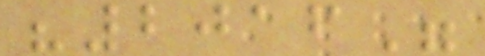"2016"
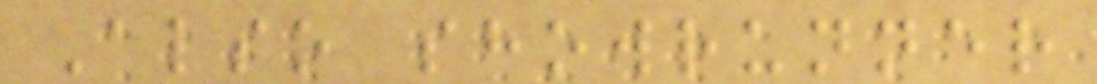Also showrunner
